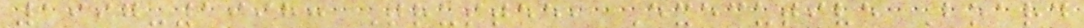1997-1998: Trustee, Executive Board
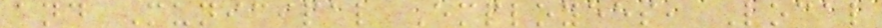and Municipal Employees, Local
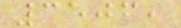3506,
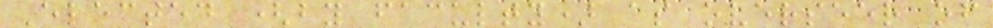Elected (by faculty) as overseer of
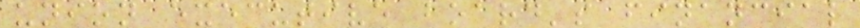union executive board's financial
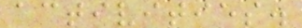activities.
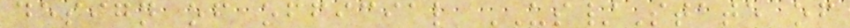design of official US/State of
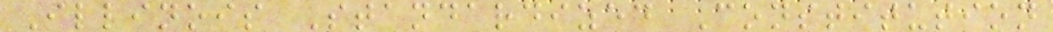Illinois Standardized Constitution
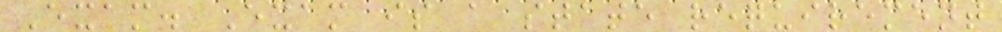Exam. Exam is a state requirement
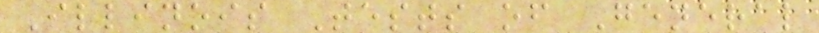Illinois Tests of General
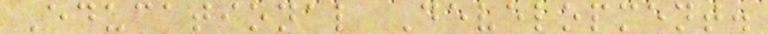Educational Development.
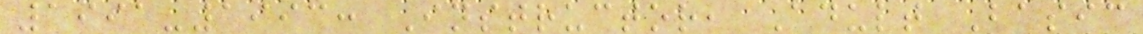1991-1993: Instructor, Adult Basic
